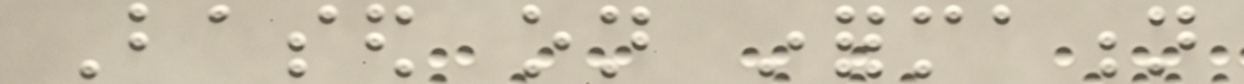Based on information
